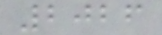2026
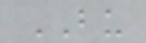BU
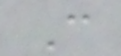C
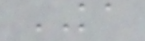KA
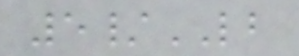5/LB
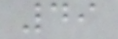49
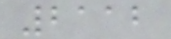2112
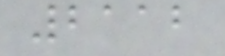2112
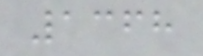1368
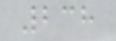238
